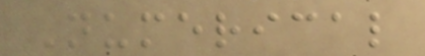Numerical
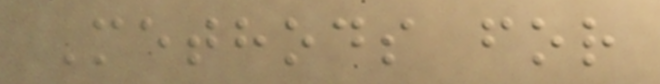Methods for
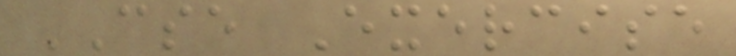CSE Exercise
